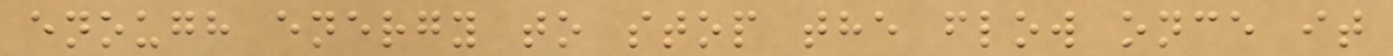enough energy to stop the flow once it
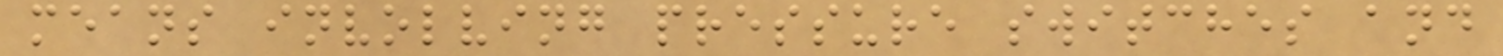means involving pressure switches and
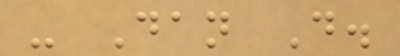- Dan D.
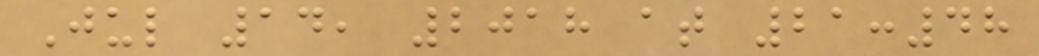Jul 14, 2018 at 21:48
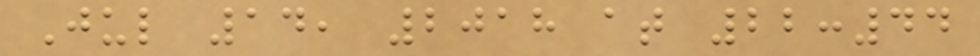Jul 14, 2018 at 22:44
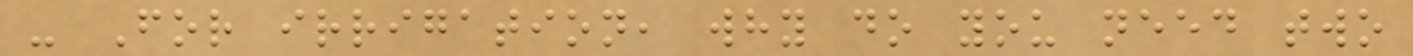- For irrigation, why do you need two
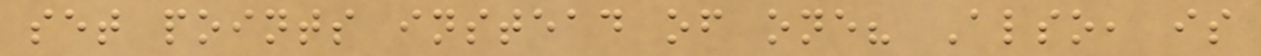set points instead of one? Also, is
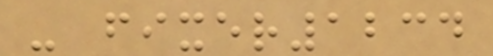- fixer1234
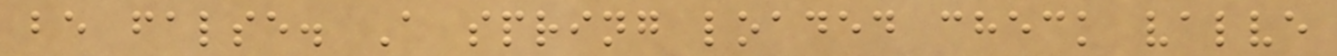be false. A spring loaded check valve
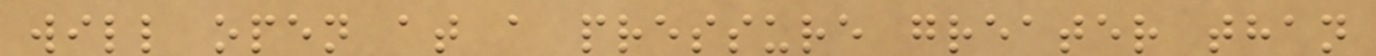will open at a pressure greater than
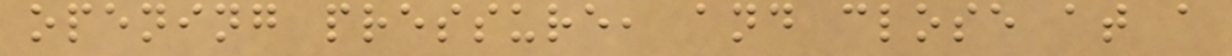opening pressure, and close at a
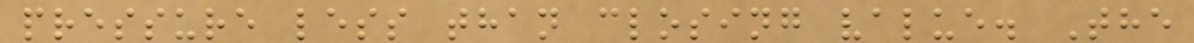pressure less than closing value. The
